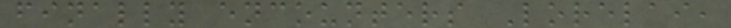finally encounters Lorelai,
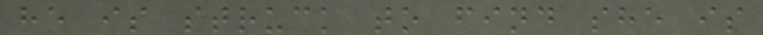he is struck to find she is
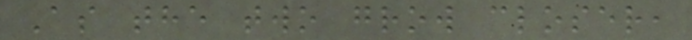As the two grow closer,
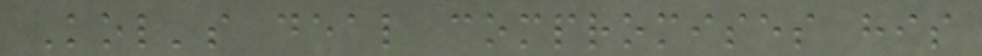Kol's deal compromises his
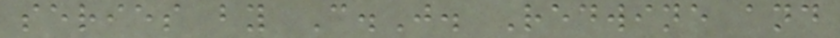series by C.J. Redwine and
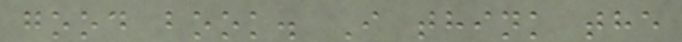good book. I think the
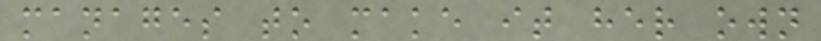manages to make it her own
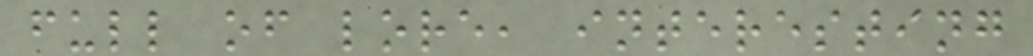full of lore, interesting
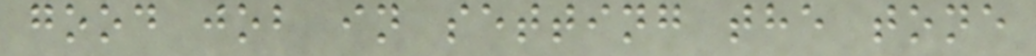good job in setting the tone
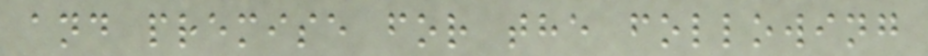and premise for the following
